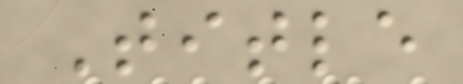Title
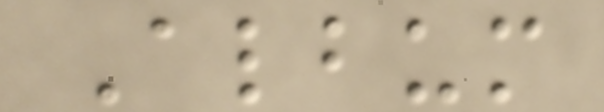Album
